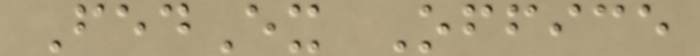FedEx Office
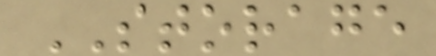STORAGE
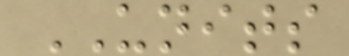UNITS
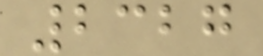2327
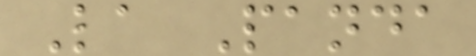La Panda
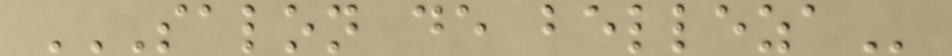SALON DE BELLEZA
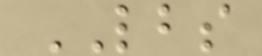LBS
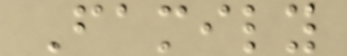Family
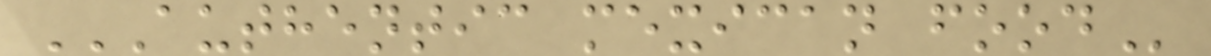AUTHENTIC MEXICAN FOOD
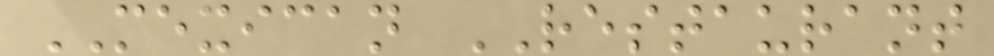MEXICAN RESTAURANT
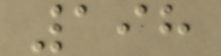198
